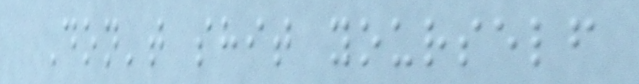Don't shit yourself
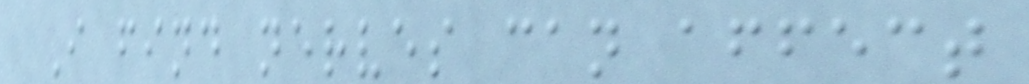I find nerves can affect
